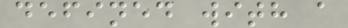defined with a
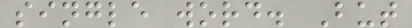single word. But
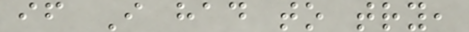if I had to try,
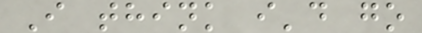I think i'd go
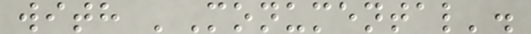with 'Monumental'.
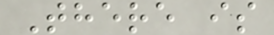There is
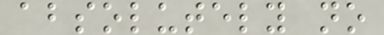absolutely no
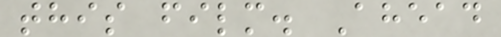this film. Ahead
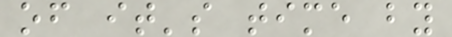of it's time by
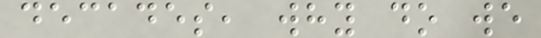decades, why do we
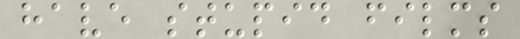have stupid films
